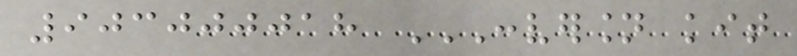903000018 CONVERSION KIT
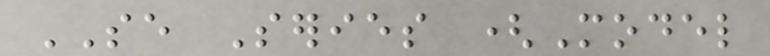SE Series (Model
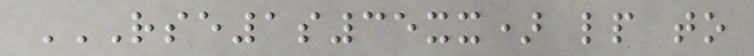RSE1S35XX) LP TO
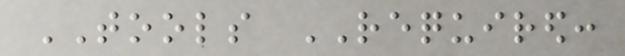TOOLS REQUIRED:
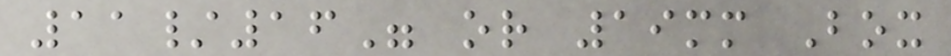11/16" or 19mm Box
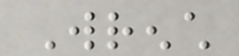Wrench
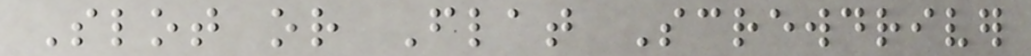Slot or Flat Screwdriver
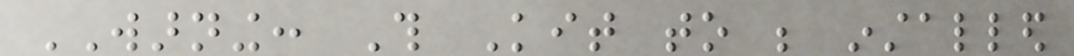WARNING: This Kit to be installed
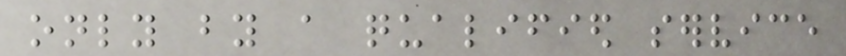only by a qualified service
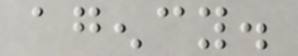agency.
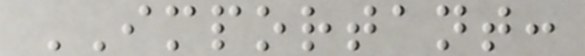IMPORTANT:
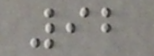92
